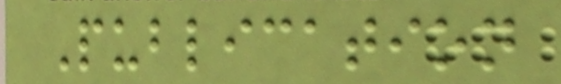Publication
